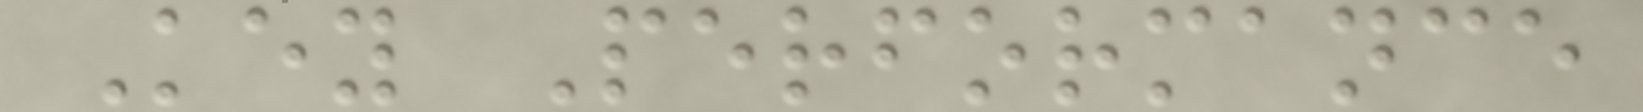Key Performance
